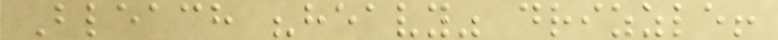Bleach "heavy" drizzle!
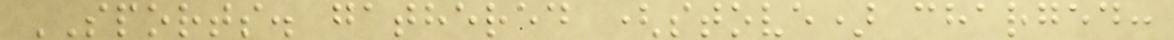SPORTS. gathered (stove) charged:
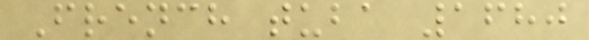French tuba 1680
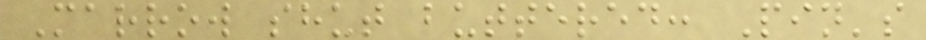Marrow shut buttered: Pin's
